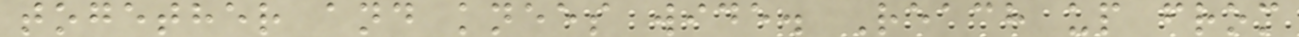together and knees wide. Reach up from
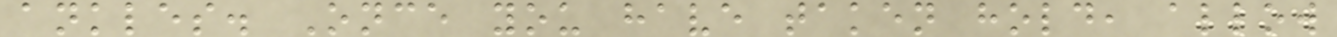ankles. Once you have taken hold, allow
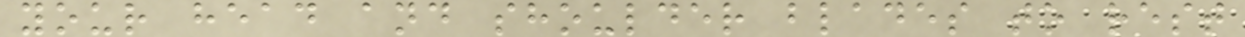your head and shoulder blades to rest
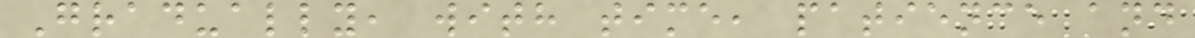Gradually, with time, patience and
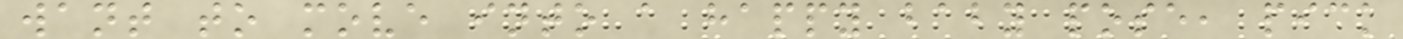want to move into a happy baby pose, pick
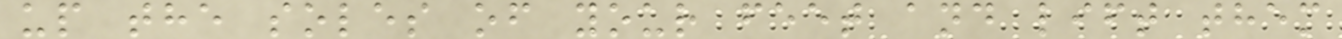up the soles of your feet and lift them
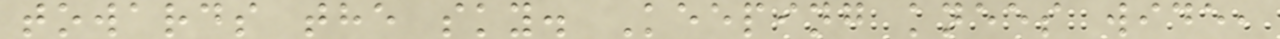towards the sky. Keeping knees wide,
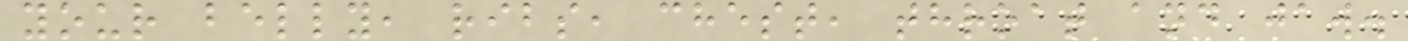your belly, ribs, chest, throat and jaw.
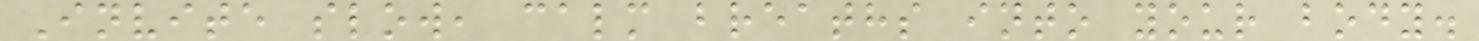Invite slow, calm breaths into your body.
